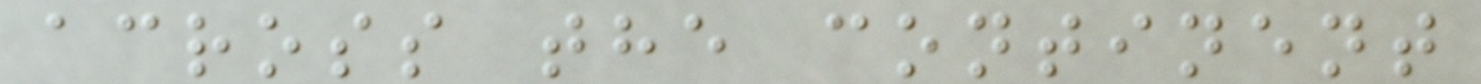across the continent
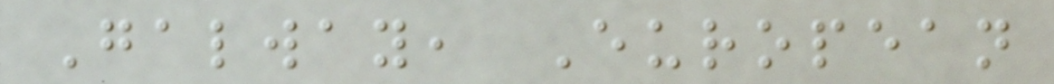Galway, European
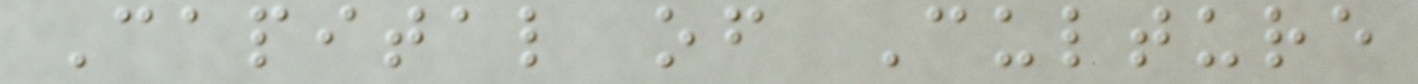Capital of Culture
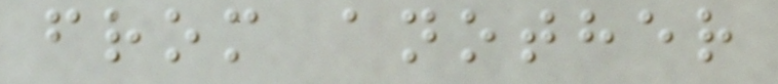from another
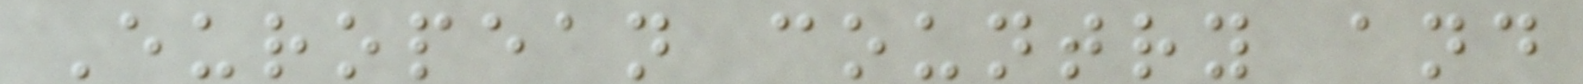European country and
